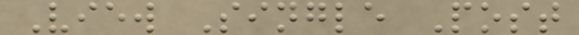View Single Post
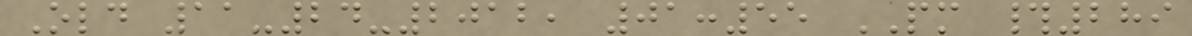Old 11-24-2012, 01:55 PM #289
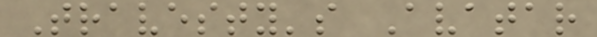Travesty's Avatar
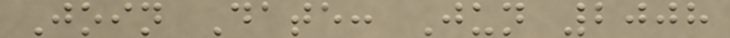Join Date: Jun 2008
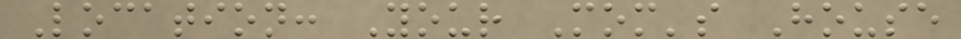Location: Your Mom's House
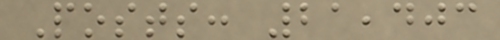Posts: 21,403
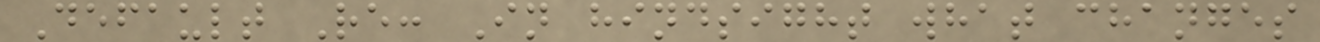Default Re: In hindsight what changes
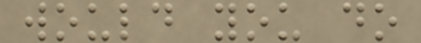would you do
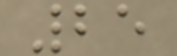25
